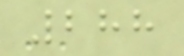288
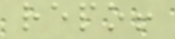repo!
